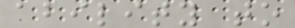ability to
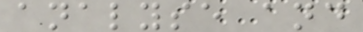analyse and
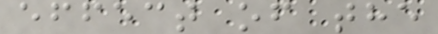effect of the
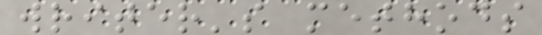writer's methods
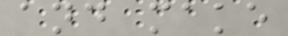and make
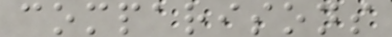comparisons
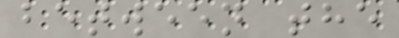between the
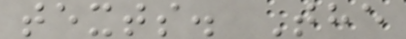texts. The
